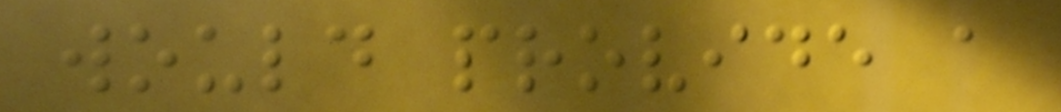would provide a
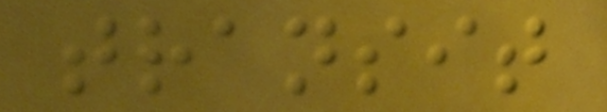transit
